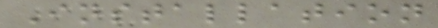Installation
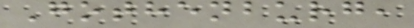Gothenburg,
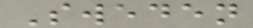Sweden
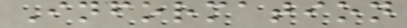Information
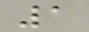1
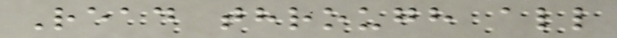Read through all
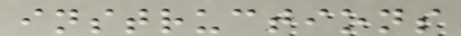instructions
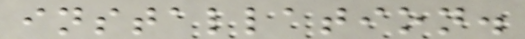installation.
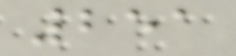251
